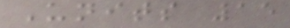Units 15
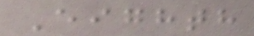Eighth
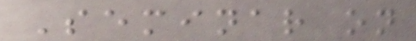Seminar on
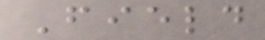Field
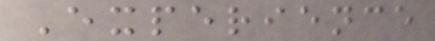Experience
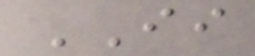II
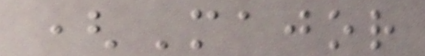(Major
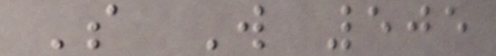S W 505
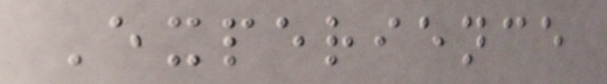Experience
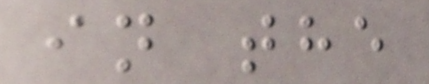in the
